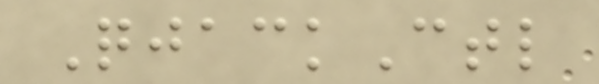QjackCtl
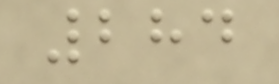284
